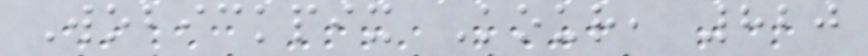Wobickpix Kour, 820
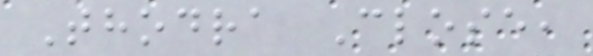Thodra Close,
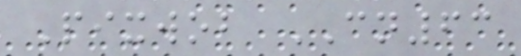Pixwob CN63
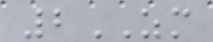2ZM
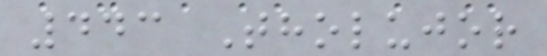443 Tholujor
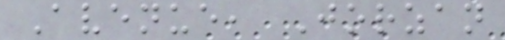Avenue, Jorzan
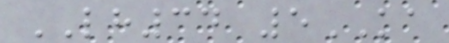LH34 5KA
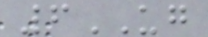6UG
